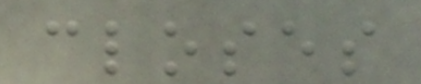closes
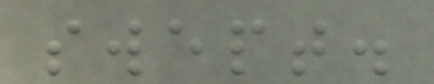swept.
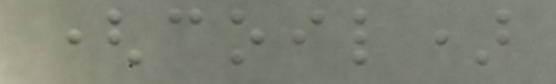(coil)
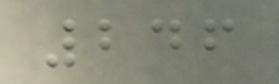246
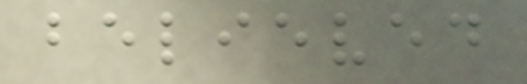believed
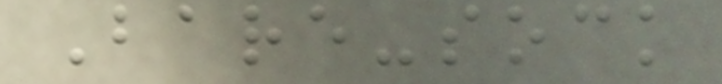Bare-sock
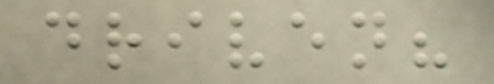driven?
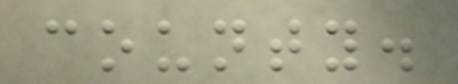county.
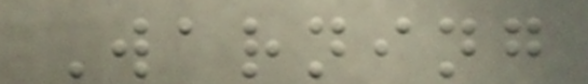Warning
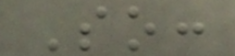So:
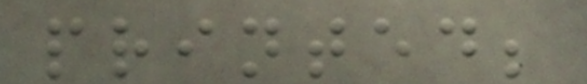printed;
